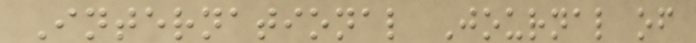International Journal of
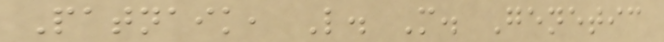Patnaik, L. M. Genetic
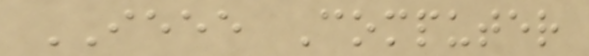IEEE Computer
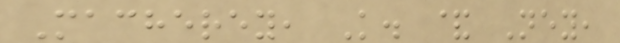Macherey, K. & Ney,
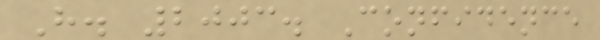H. 2003. Confidence
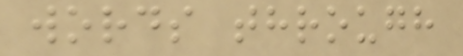words through
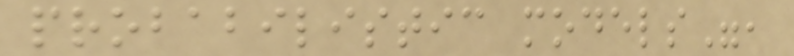probabilistic models",
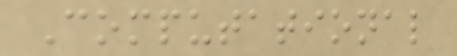Computational
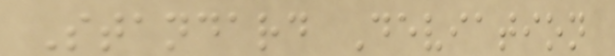Standard Deviation
